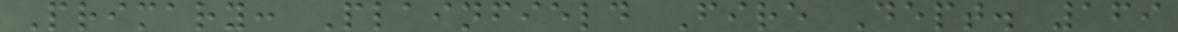Primary: Plainfield Fire Dept. 169
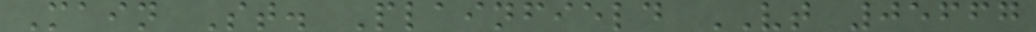Main St. Plainfield VT 05667
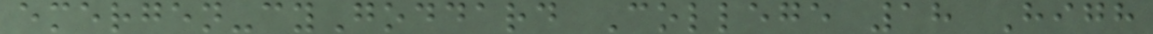emergen-cyGoddard College 18 High
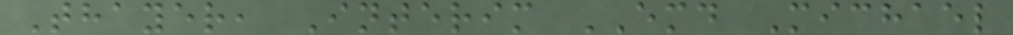Thayer, Interim EMD Michael
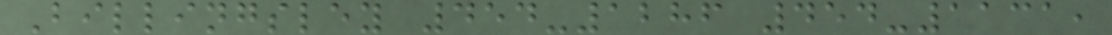Billingsley 454-1286 454-1131,
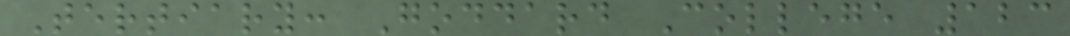Tertiary: Goddard College 123
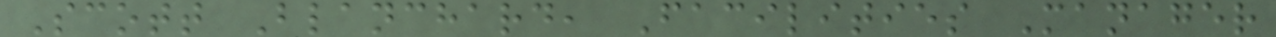Scott Blanchard, Facilities Manager
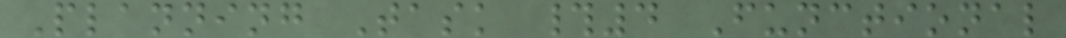Planning Task #4 Functional
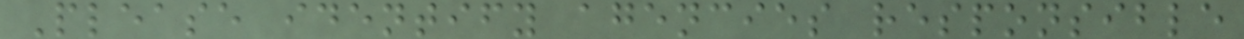Please identify agencies responsible
